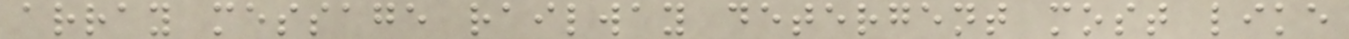array message railway detergent most like
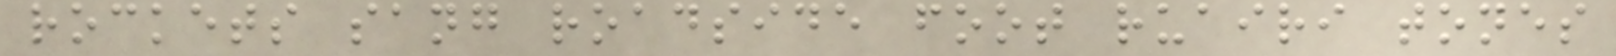rockets sang roadside foot ruairi tones
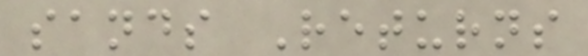sands Returns
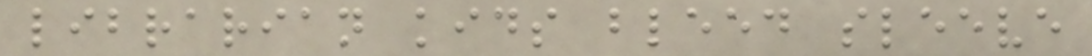librarian kids bleed sleeve
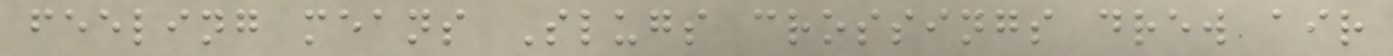feeling means Slugs crossings drew air
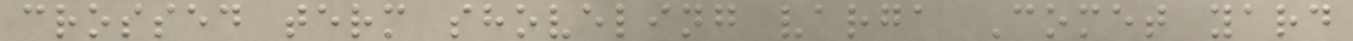crossed term shoveling varga Comet yard
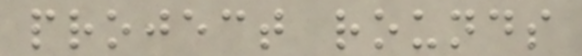project rounds
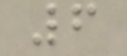6
